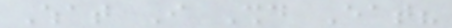What I Should Eat?
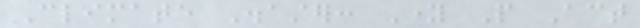Climate Disaster: Young People Act
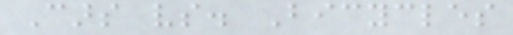Cars vs. Bicycles
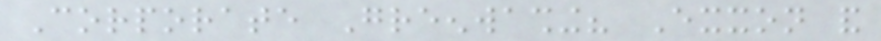Corporate Greenwashing? Exxon and
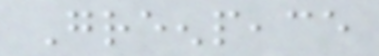Greenpeace
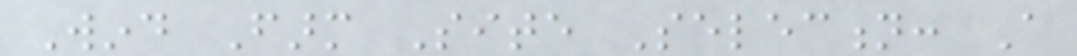Wind Farm Site Selection: A
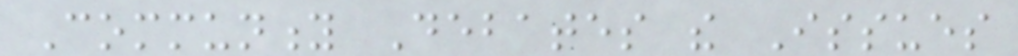Community Debates the Issues
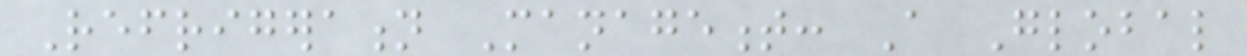Refrigeration Management: A Global
